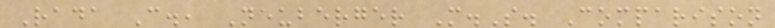Rada C., Neuberger M.S. Comparison
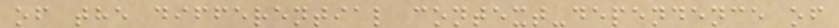of the differential context-dependence of
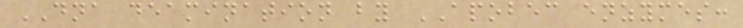DNA deamination by APOBEC enzymes:
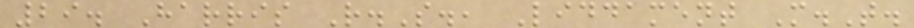29. Harris R.S., Liddament M.T.
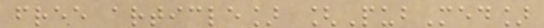free article] [PubMed]
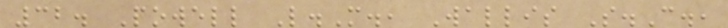32. Powell L.M., Wallis S.C.,
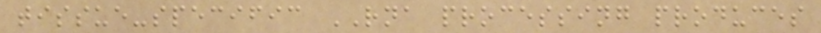tissue-specific RNA processing produces
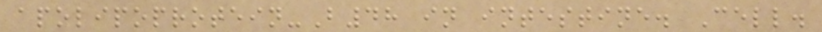apolipoprotein-B48 in intestine. Cell.
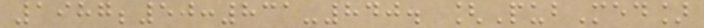1987;50:831-840. [PubMed]
